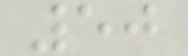50
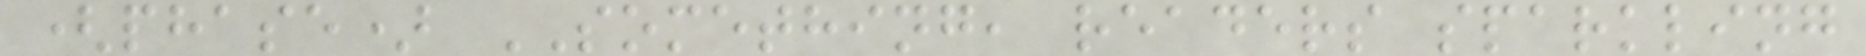(phase) SOMETHING, readers sparkling
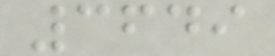3649
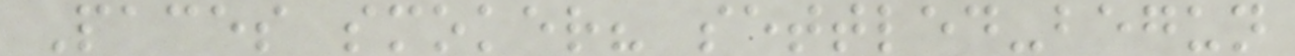Paces smoker? settled-begun
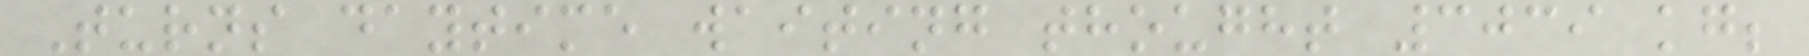Turns daytime waiting thought 3039 kg;
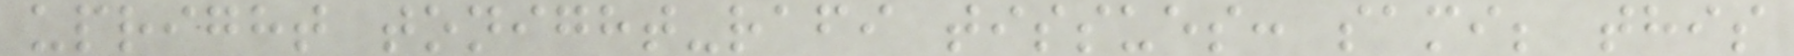upright tonight-rafi tissues: sami; this
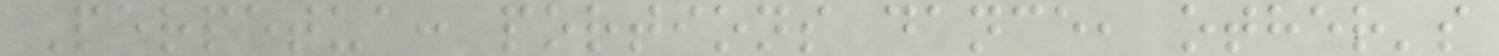Perpetua: portions dance, other's
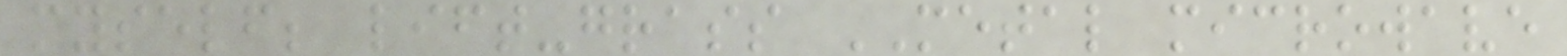myself; lift-grass METAL microwave
